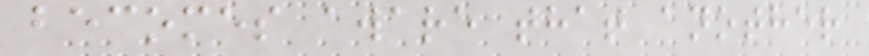becomes aware that another
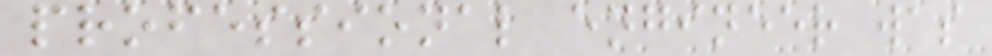professional engineer was
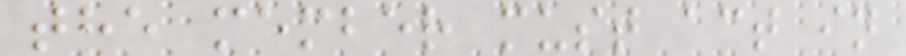the member must act in
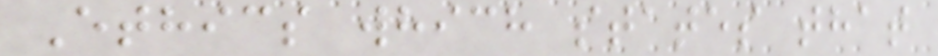Ethics which states that
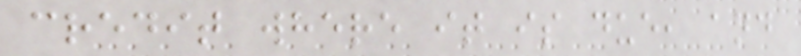credit where it is due, and
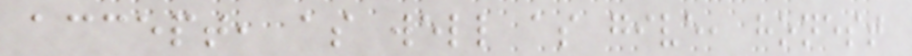accept, as well as give, honest
